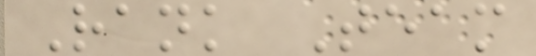Rank Team
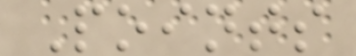Points
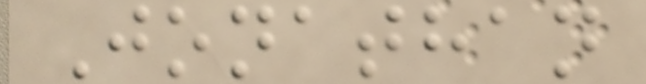Jonathan
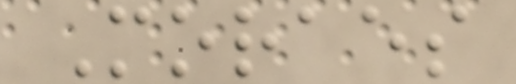Moraes
